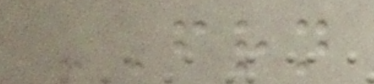FRN
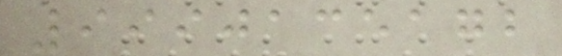9990135172
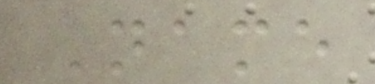Name
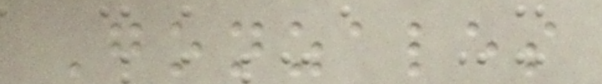Gonzales
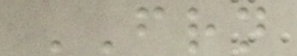FRN
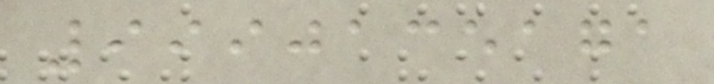9990135171
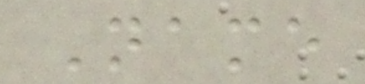Name
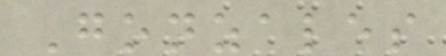Gonzales
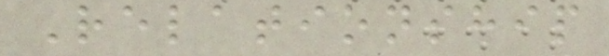Relationship
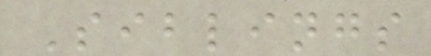Siblings
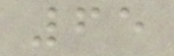65
